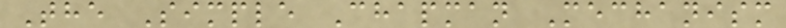The Simple Chapman Mechanism
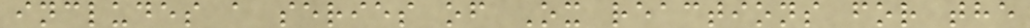includes a series of Ox reactions for the
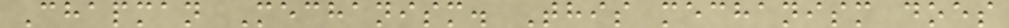Chapman Mechanism. This mechanism does
